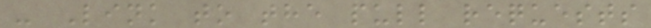- Link to the pull requests
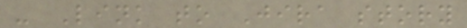- Link to Jira story
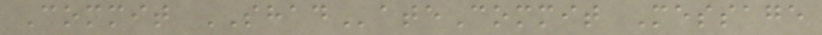Commit SHADateCommit Message
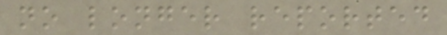no longer reported
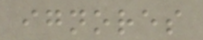ignores
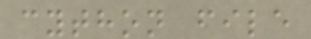cython file
